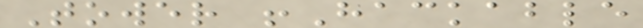Tower !Hackable
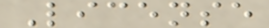License
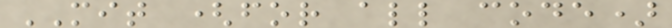MIT (for all code)
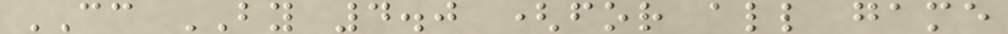CC BY 4.0 (for all game
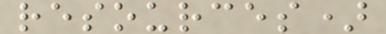resources)
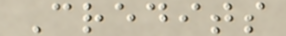Credits
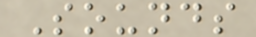Sounds
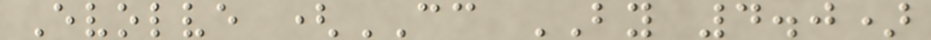Evolve (CC BY 4.0)
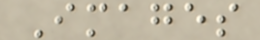Images
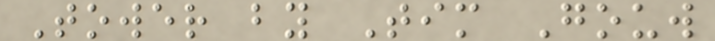Tower by Tim Gouw
